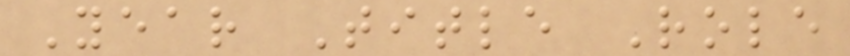Year Title Role
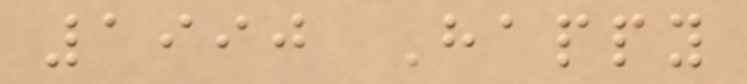1990 Happy
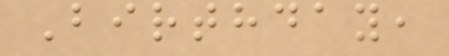Birthday,
